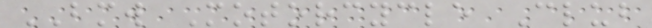BMW Motorcycle Club
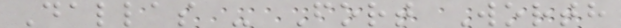Dallas - Fort Worth
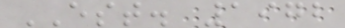EST. 1972
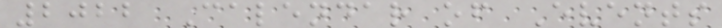2022 Calendar of Events
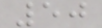50
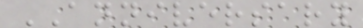ANNIVERSARY
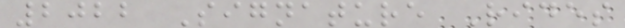2022 Signature Rides
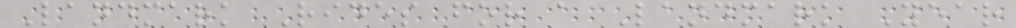Landmark Rides for a Landmark Year
